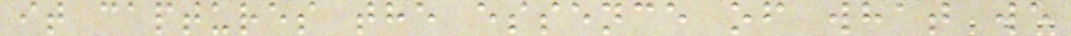it captures the essence of what we
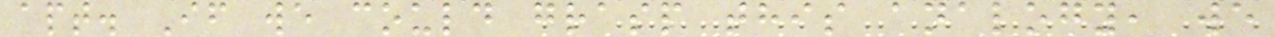apt. If we could grasp this analogy, we
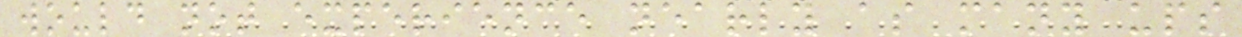would not experience nearly as many ups
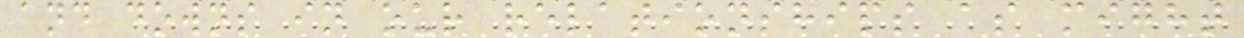and downs in our relationships as might
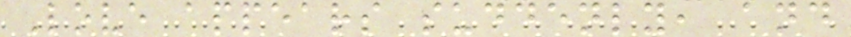Love appears suddenly, and
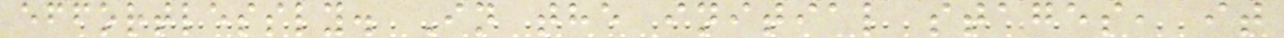effortlessly. In the initial stages, it
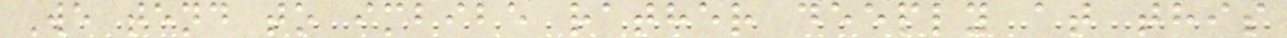We tend to imbibe rather deeply at this
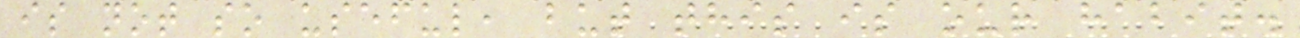is not so useful, but this is our habit.
